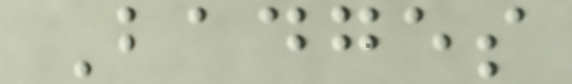Badges
